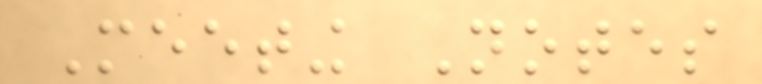Meeting Notes
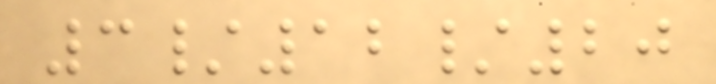3/12/20
